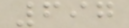697
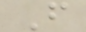F
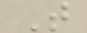T
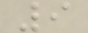9
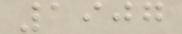1907
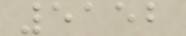5152
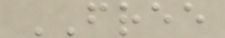FREE
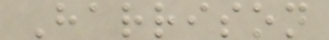Harrison
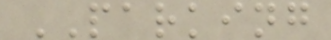PARKING
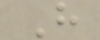H
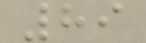89
